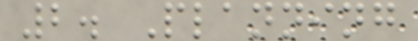2. Planning
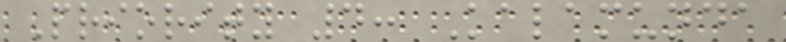Priority 4: Kalamunda
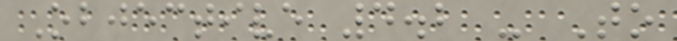Objective 4.2 - To
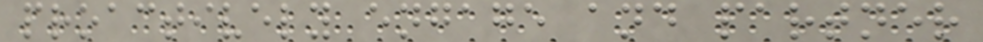proactively engage and partner
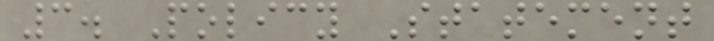3. Policy Statement
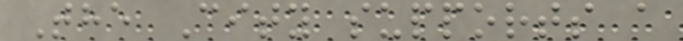The City supports a
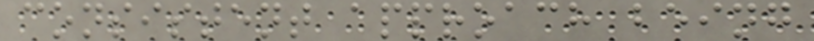consistent approach being
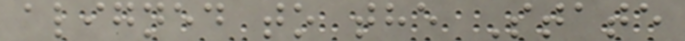aligned to the State
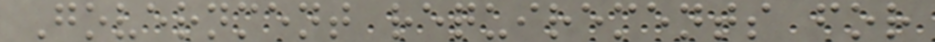Government requirements for
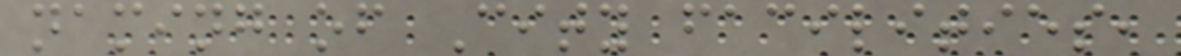naming of City facilities,
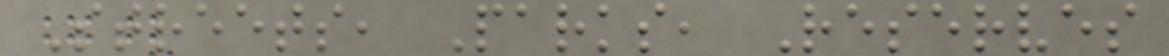Streets, Parks, Reserves
